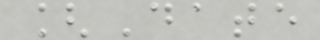[Date
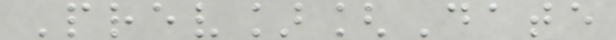Prev][Date
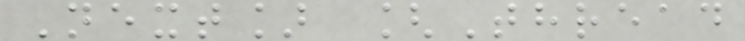Next] [Thread
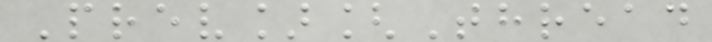Prev][Thread
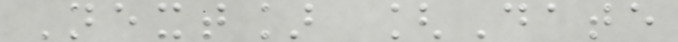Next] [Date
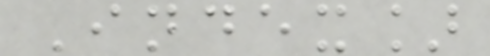Index]
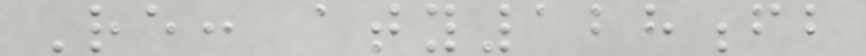Re: aty128fb
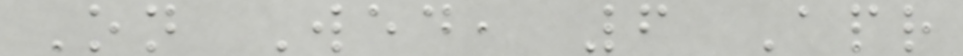On Wed, 6 Apr
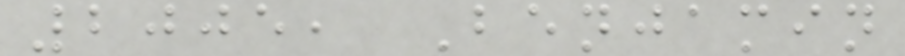2005, Benjamin
